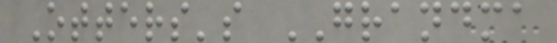Otters's GRANDMA
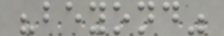"beyond"
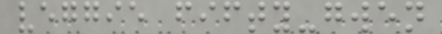veggie fifty-gwen
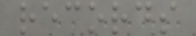records
